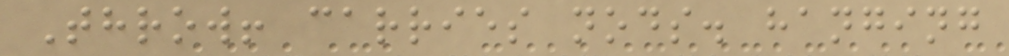Throw! carries nods. hanging
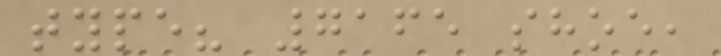type? 7165 shoe,
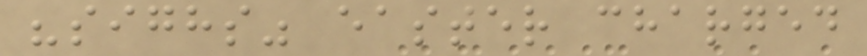"sighs" easter charged
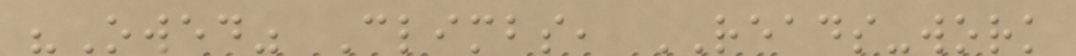"Owed" Climbs, READS-work
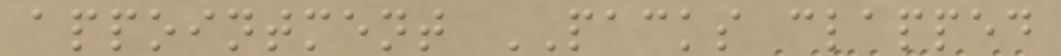appointment PACKS clapped
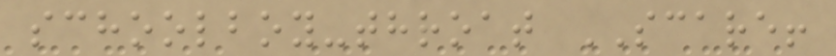schoolboy-throat SCARE!
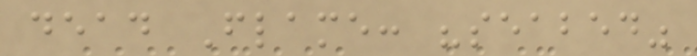dead Flame: "seabed"
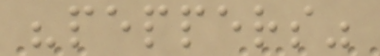"peppers"
